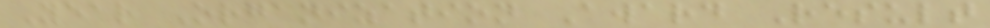Year Organization Award Result
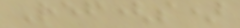Ref(s)
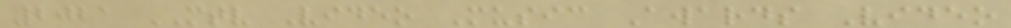2021 MTV Video Music Awards Video
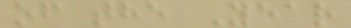of the Year
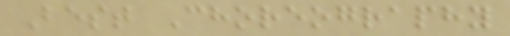Best Choreography
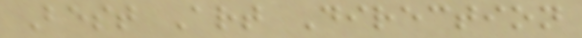Best Art Direction
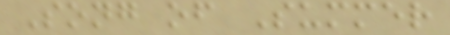Song of Summer
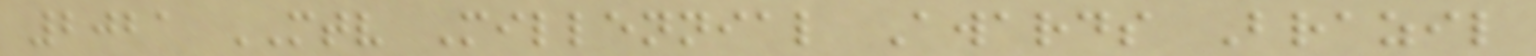2021 MTV Millennial Awards Brazil
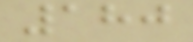180
